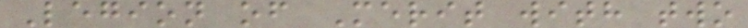Legion of Merit with two
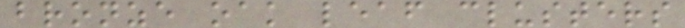bronze oak leaf clusters
